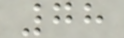78
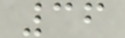36
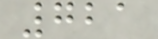721
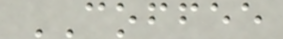COFFEE
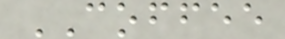COFFEE
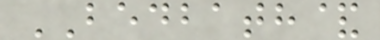BEDBATH&
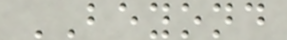BEYOND
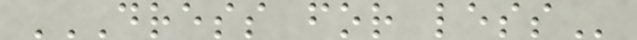DRESS FOR LESS
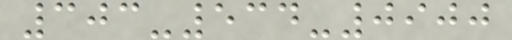303-534-0900
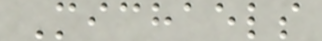Michaels
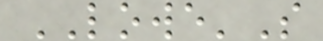LOWE'S
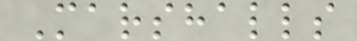Marshalls
